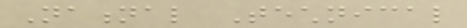National Technical
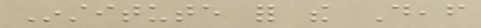Institute for the Deaf
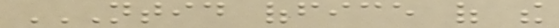NTID OFFICE OF THE
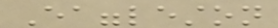Eaggleston
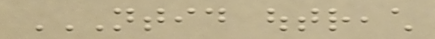NTID OUTREACH
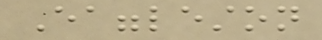Eaggleston
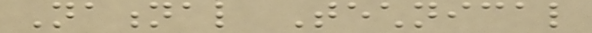National Technical
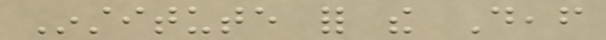Institute for the Deaf
